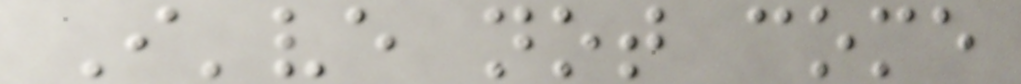I've not come
